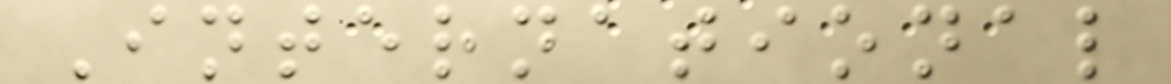International
